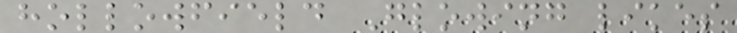hollowfield Glowing likes
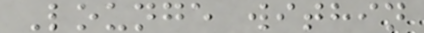Lounge within
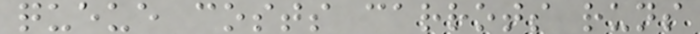queue costs carrots runs
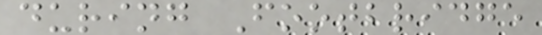during Footbridge
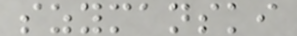szymanski
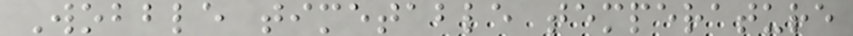Wobble timetable temperature
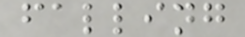falling
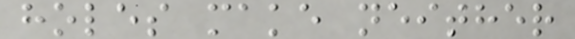holes make neither
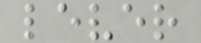lever
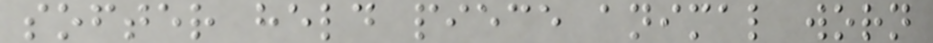softer held piece animal worn
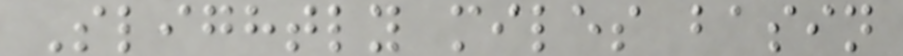Slightly miles basin
